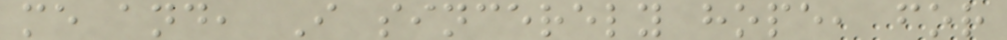me and, I sincerely hope, for
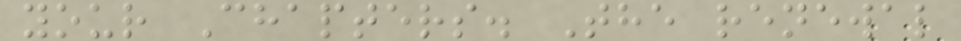your Chapters. The renewal
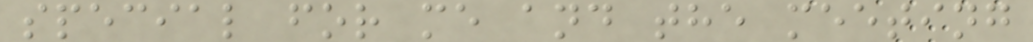special for me and the meeting
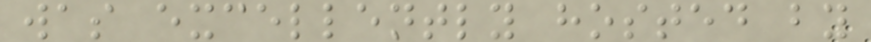was excellently hosted by
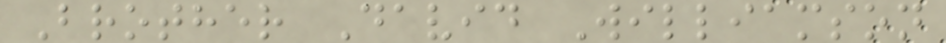Brother David Williamson
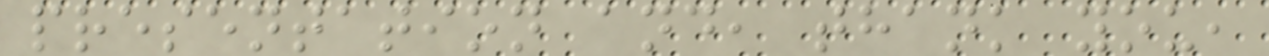presentation and, thank you,
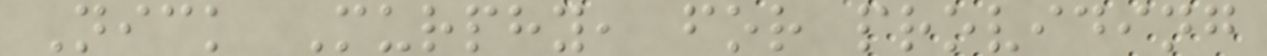Nick Murphy, for providing
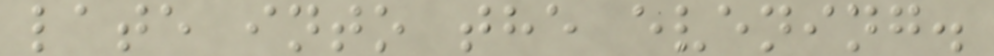late into the evening.
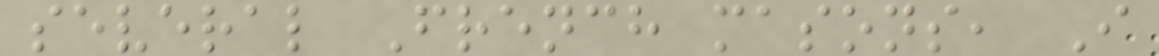several French masons, I
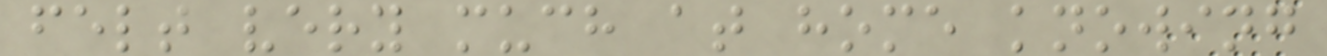felt very much at home knowing
